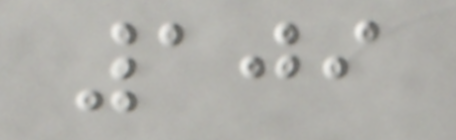109
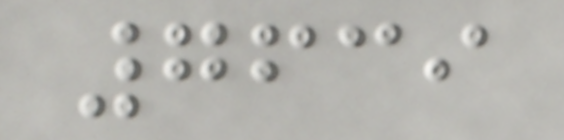7639
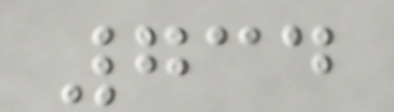734
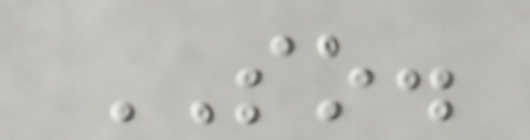SO.
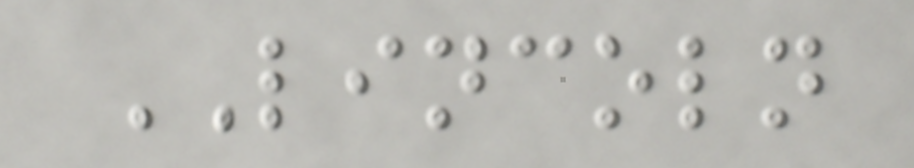LINCOLN
